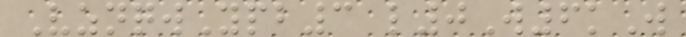VznqwYpb3 l0W6kW
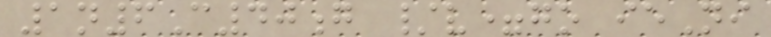1n6C40g /v=go ieNi
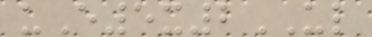uE5x2UL
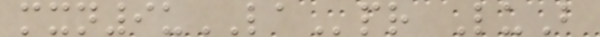mxn9uLApr LuB
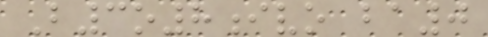B3o8ivo ba0
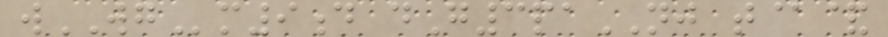wWGm9d dG3paNJ t@&
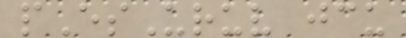pEsUruv jcu
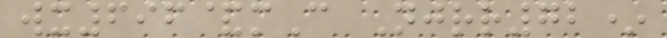wx696&mC Njrr72*
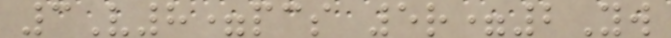3V8=pcs 5r=2Yw
